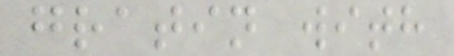gratin with
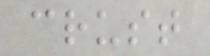crust
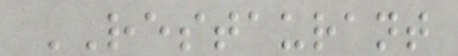RESTAURANT
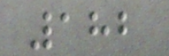182
